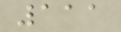111
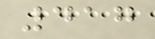417
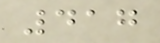417
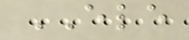ELE
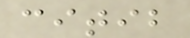citib
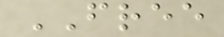FREE
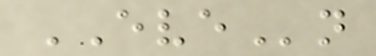EVEn
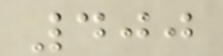400
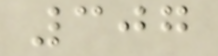307
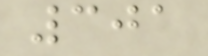301
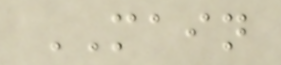MAIN
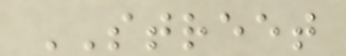STREET
